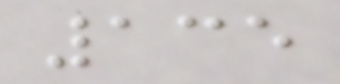135
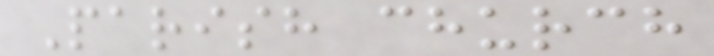Parish church
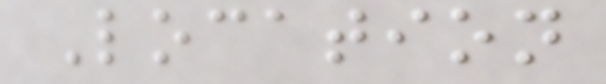Location
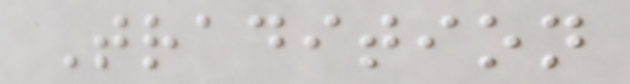Tradition
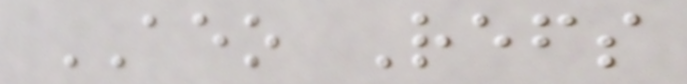AEO Refs
